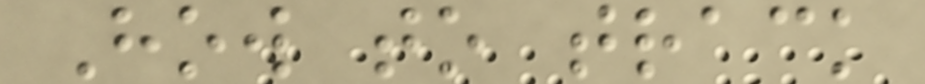How to track
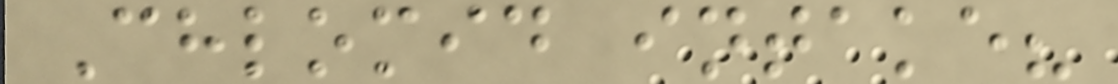Chlomid intake?
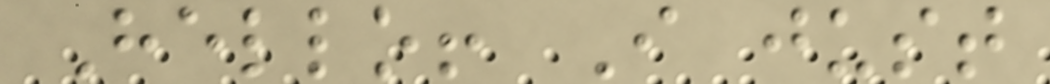Hello! I just
